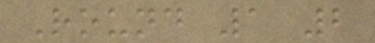Round 1 2
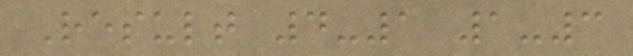Result 4-1 1-3
